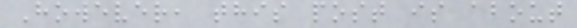However, this post is about
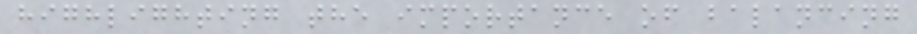highlighting the importance of balancing
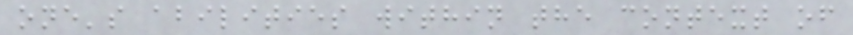one's abilities within the context of
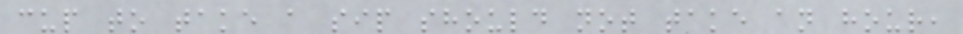cup to take a sip should not take an hour,
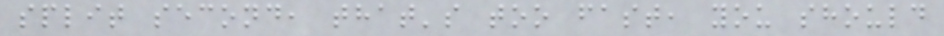split second, that's too fast, you should
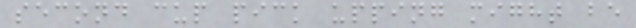second cup pick upping might be
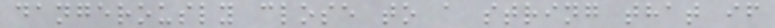dangerously close to a string that if
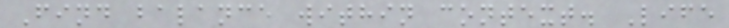Find balance within context. Life
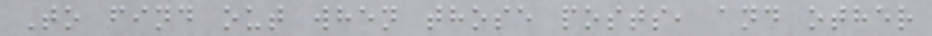To find out when those posts, and other
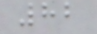82
